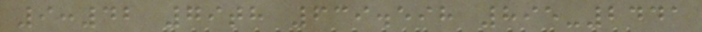9:42 79th 639.598 895-2441
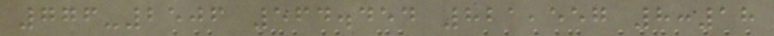776-2506 564.454 821,557 8:18
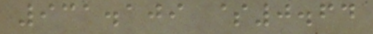931.109 $0.64
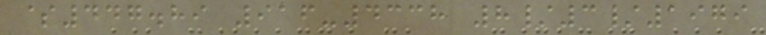$447.89 916-4338 8/3/1979
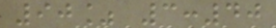90% 3:40
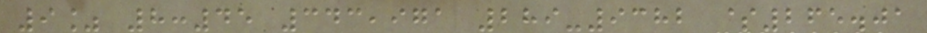9% 8:45 343,971 289-9382 $265.01
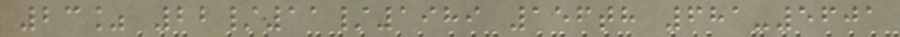23% 22/11/1989 156th 681-5601
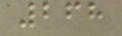268
